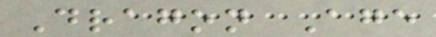Dragon Age
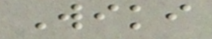Wiki
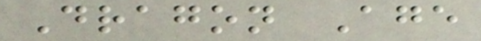Dragon Age
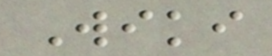Wiki
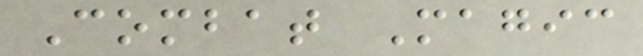Combat Magic
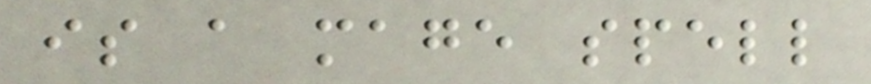is a mage spell
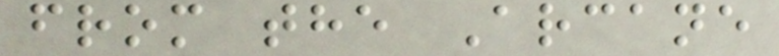from the Arcane
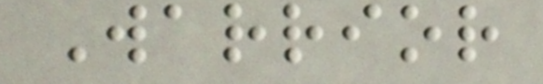Warrior
